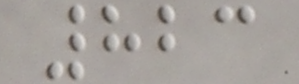823
